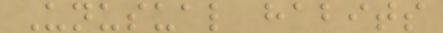Unusual habits
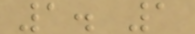1. 1
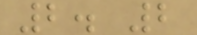2. 2
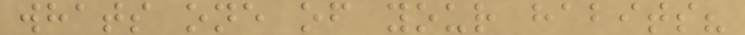whats one of your habits?
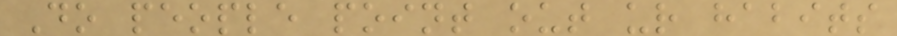Do people point out ur habits
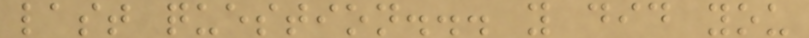last question... y did you
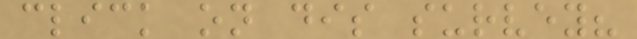click on dis survey?
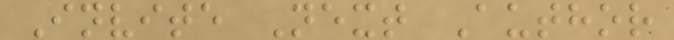Invite Next Author
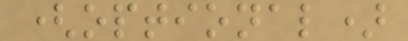(optional)
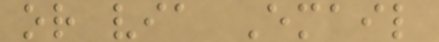or via Email
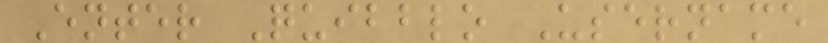Enter Quibblo Username
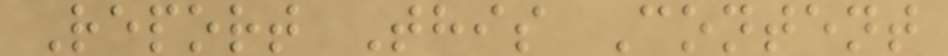Report This Content
